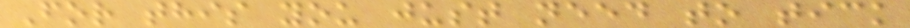For this you just need to tick
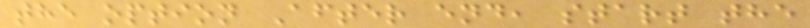the option After end, start the
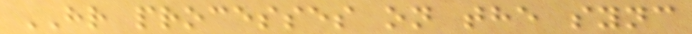HR processes on the sync
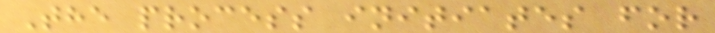The process initiates for
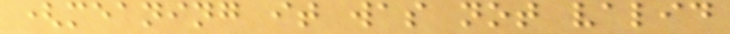(meaning it was not valid
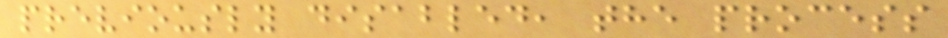previously disabled, the process
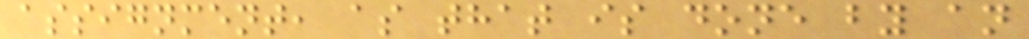assignment, as that is done by an
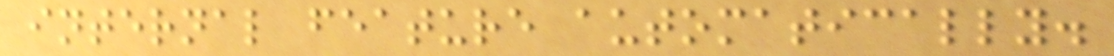internal feature automatically.
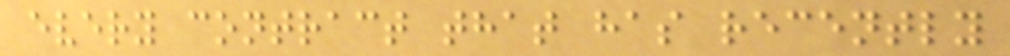every contract that has recently
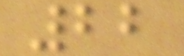22
